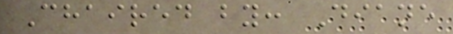Chaired by: Diane
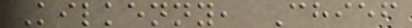Kilkenny, Chief
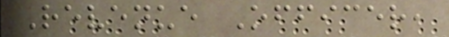Revenue Officer,
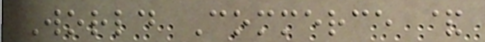World Commerce &
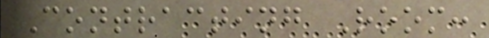Contracting Room:
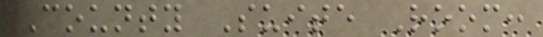County Suite Room:
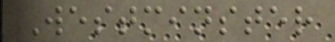Westminster
